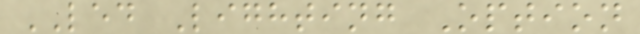LED Lighting Option
